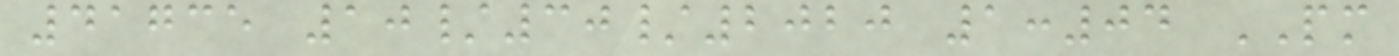41735 10/30/2020 1:04 PM
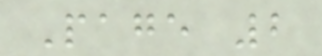Page 2
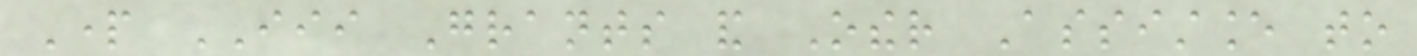Part III Grants and Other Assistance to
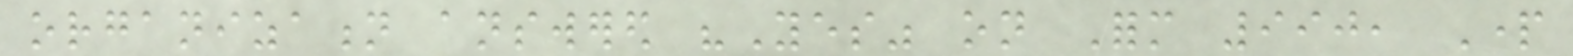organization answered "Yes" on Form 990, Part
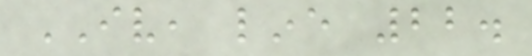IV, line 22.
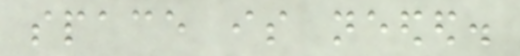space is needed.
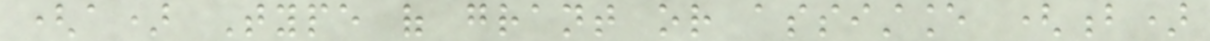(a) Type of grant or assistance (b)
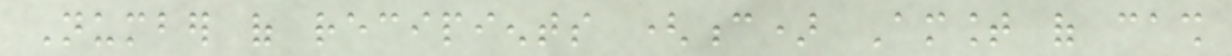Number of recipients (c) Amount of cash
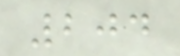204
